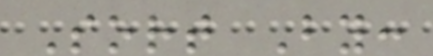Sort By:
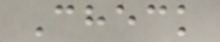Check
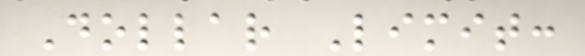Dollar Limit:
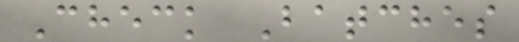Check Batches
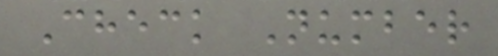Check Number
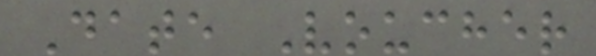Date Voucher
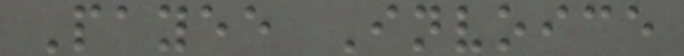Payee Invoice
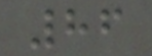86
